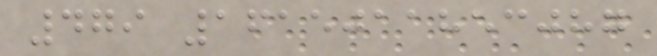479 1615011853087
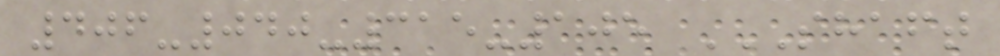406-040-315-105 SHAFT
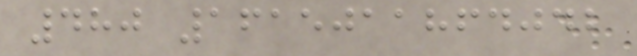480 1615011864042
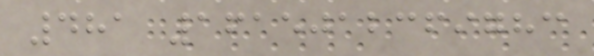481 1615012369783
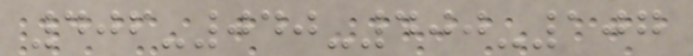406-040-400-107
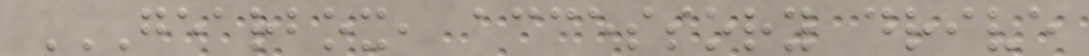GEARBOX, ACCESSORY DRIVE
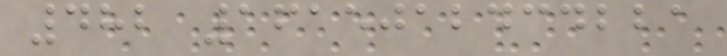482 1615012434221
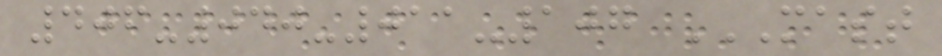406-040-011-107 MAST
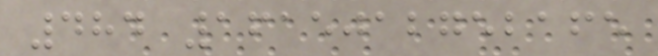484 1615012752165
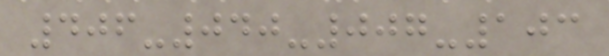406-040-007-103
